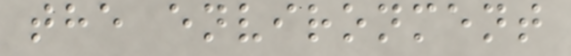the environment
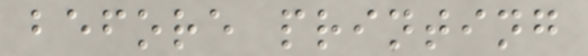before printing
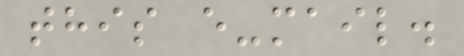this e-mail.
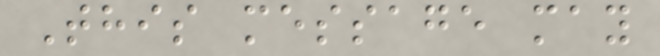This message may
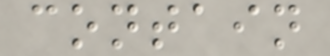contain
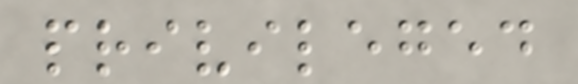privileged
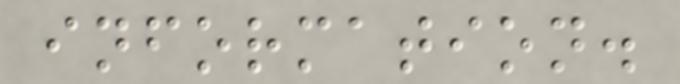information.
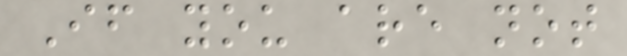If you are not
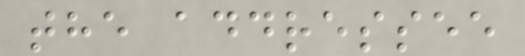the addressee
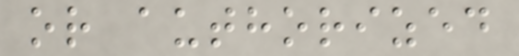or authorized
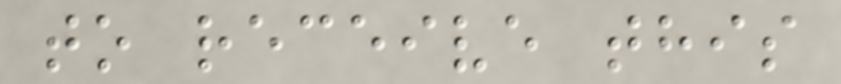to receive this
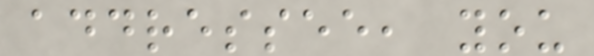addressee, you
